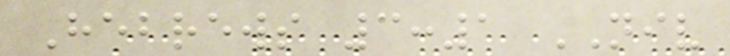Hebrews 3:1 NIV
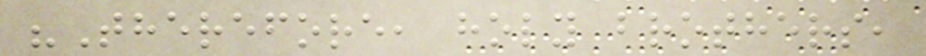"Therefore, holy brothers,
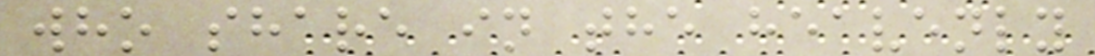who share in the heavenly
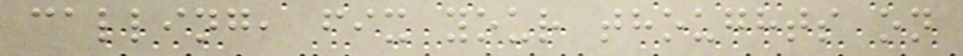calling, fix your thoughts on
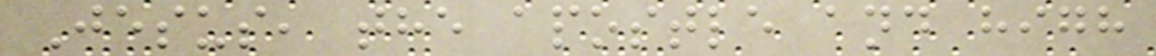Jesus, the apostle and high
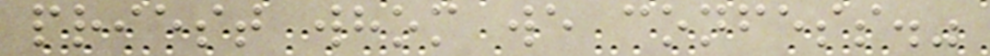priest whom we confess."
